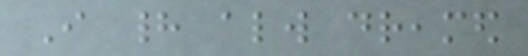I had always dreamed
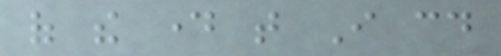of the day that I could
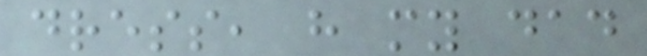dress, have my dad
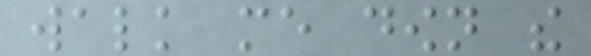walk me down the
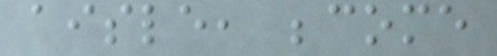aisle, become
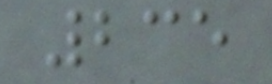235
